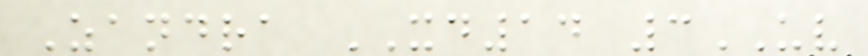Zandra XD14 3UV
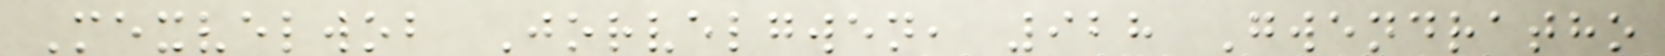Mexvelwob Jorvelgwen, 928 Gwendratho
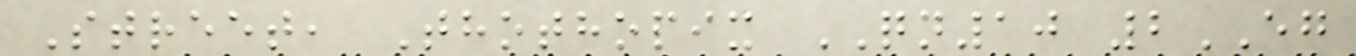Street, Thothopix QN10 2EG
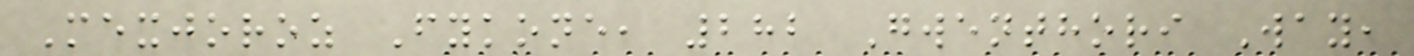Mexjoroz Fykone, 282 Gwenthori Way,
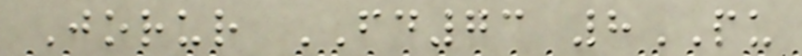Jorur FD73 8PU
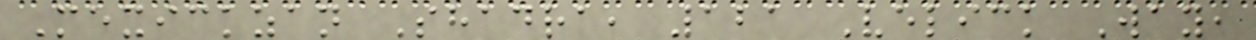Mexickzan Shadra, 121 Velick Way,
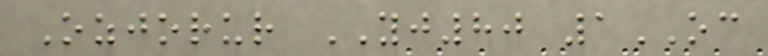Ozjorur YJ80 1OC
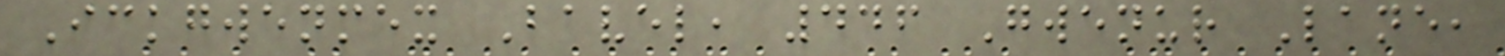Ickgwenmex Bavel, 446 Gwenur Lane,
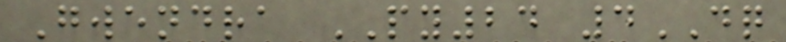Gwendra PY24 4DQ
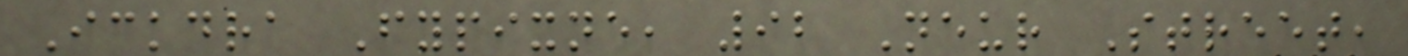Ickdra Fypixne, 92 Neur Street,
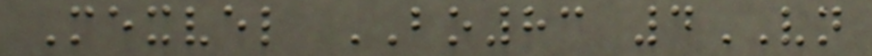Mexvel BO83 4VN
